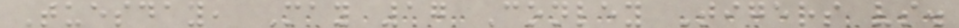Tuesday, May 17 Conley Tigers vs.
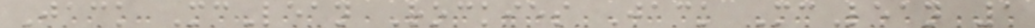Jack McLean Rockies Jack McLean 1
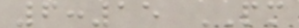6:15 PM
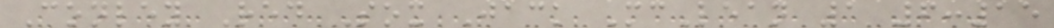Conley Red Sox Jack McLean 1 6:15
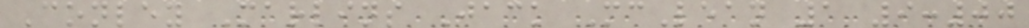Conley Marlins Jack McLean 1 9:00
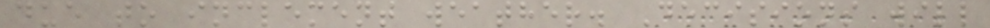due to inclement weather. Decisions will
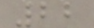22
